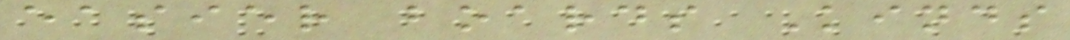easier boards Kinds
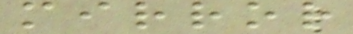mirror
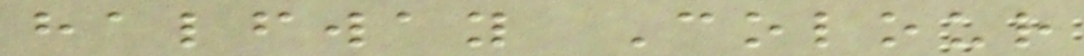halfway Colour
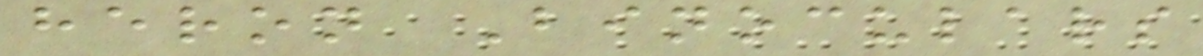heron Binoculars
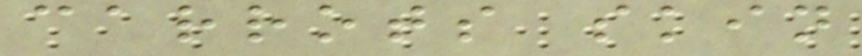carrots skin
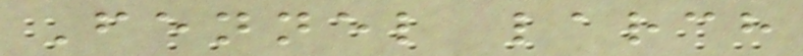Fennel larch
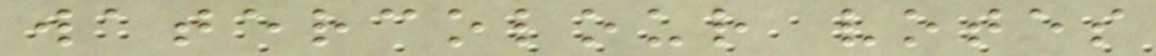watercolour votes
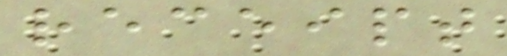receipt
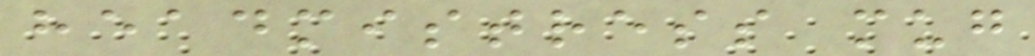headmistress mug
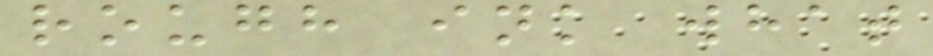rough ink what
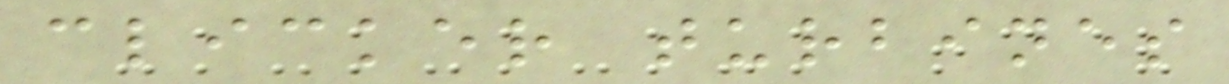clicker turbines
